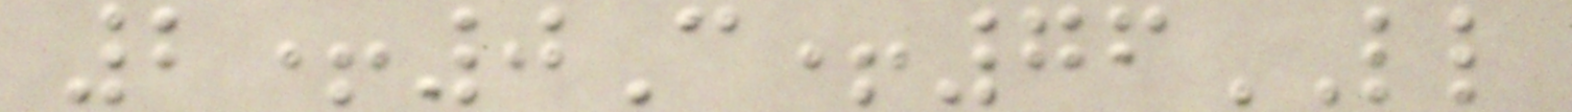2+0C+76LL
